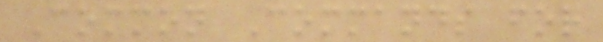Common Commands for
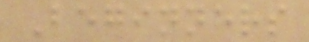Beginners
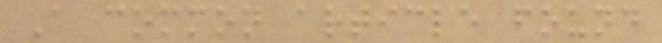A common article found
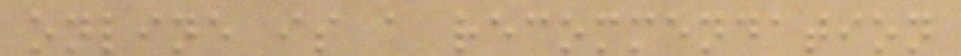online is a recommendation
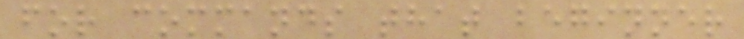for commands that beginner
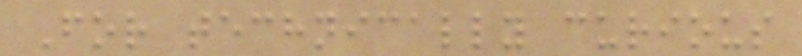For technically curious
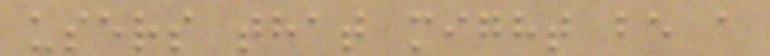users that might be a
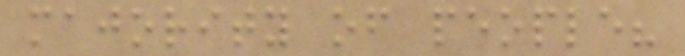majority of people?
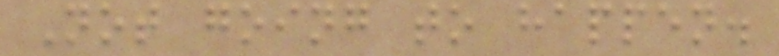Not going to happen.
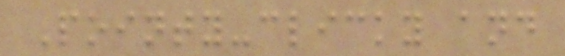Pointy-clicky and
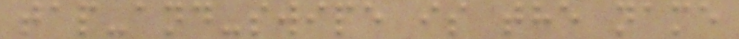tap-and-swipe is the name
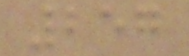257
